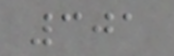301
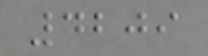4209
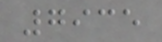7935
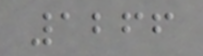1266
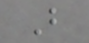B
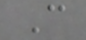C
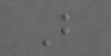B
